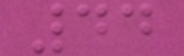44
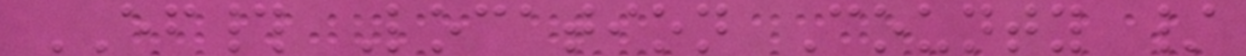EF# Location County /
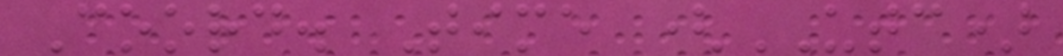Coord. Time (UTC)
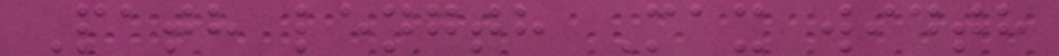Path length Max width
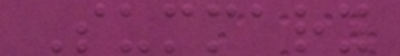Summary
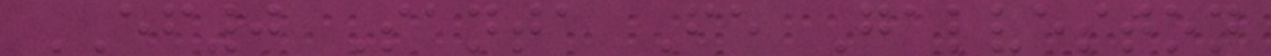EF0 Santa Fe Galveston
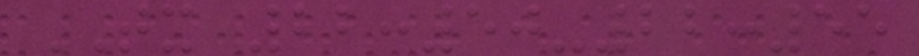TX 22:50-22:55
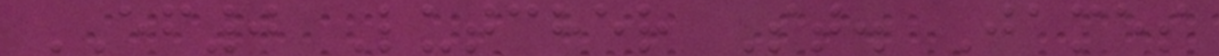EF0 Lutcher St. James
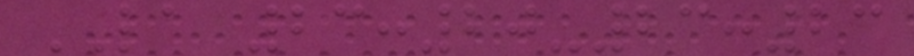LA 23:20-23:23
